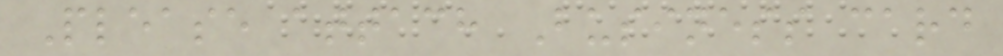Please attach Business card
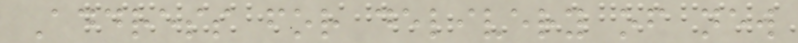Address for delivery of new
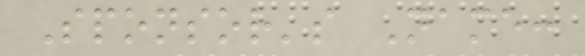Sponsor's Name:
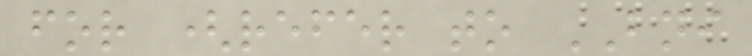for (refer to BNI
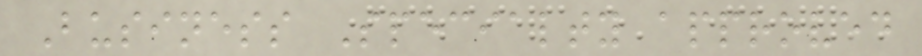Business Specialty approved
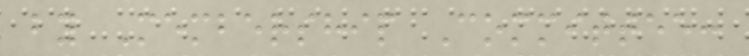by Membership Committee:
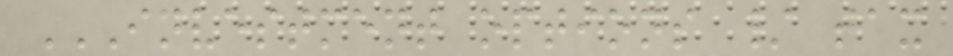INVESTMENT OPTIONS / TAX
